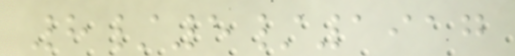8/5/1917
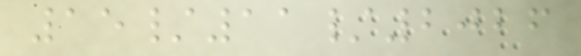15/11/2026
